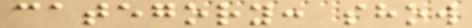category: show
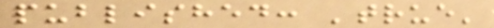published: 'true'
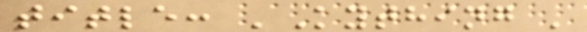title: 'Kything '
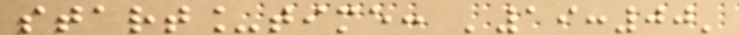start_time: '19:00'
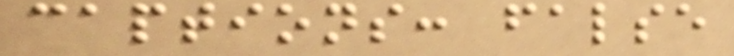captions: false
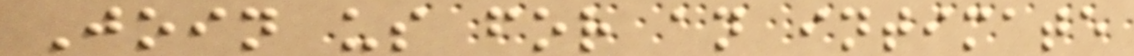Join us for an intimate
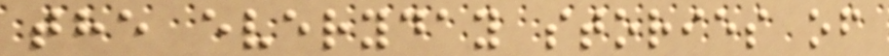the everyday stories of
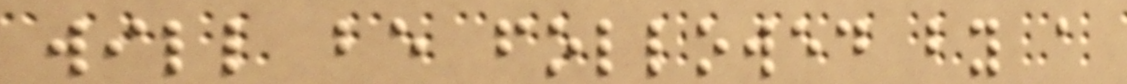will be followed by a
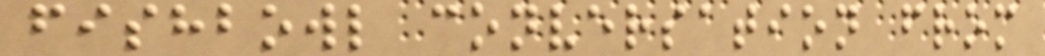fishbowl conversation from
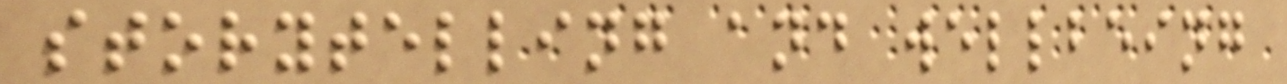storytelling and wellbeing
